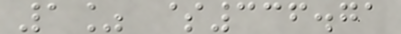1% $336.71
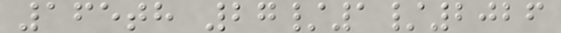165th 27/1/2026
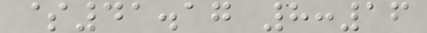$41.17 8:16
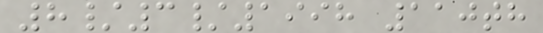8/3/1998 110th
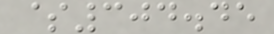$304.45
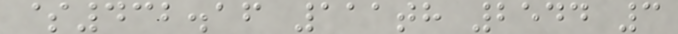$432.16 111th 2544 3
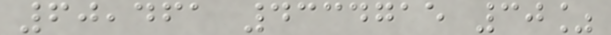60,461 4334715 30%
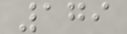179
